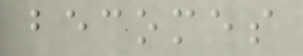becomes
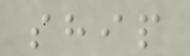ship
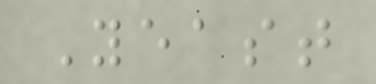Yeast
